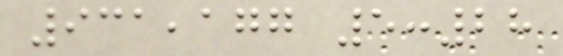931,177 5:28
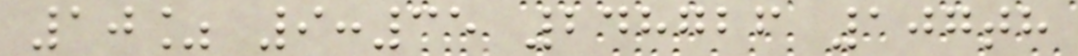10% 9:35 248726 107th
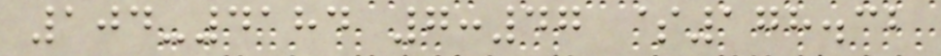104-4184 7:47 $178.32
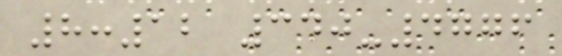8:12 340-4776
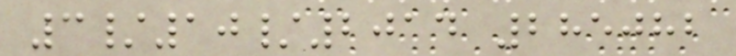3/10/2014 285082
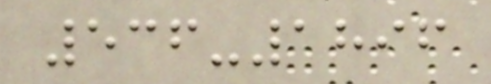536-1896
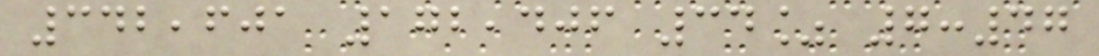342,601 172,406 34% 7:47
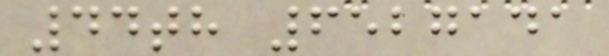44th 6527141
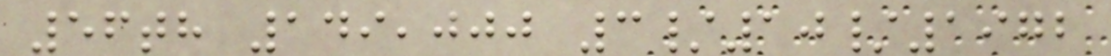56th 149,000 3/10/1972
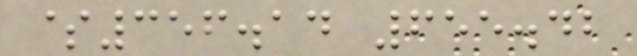$356.14 655.42
